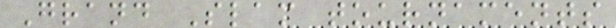Grand Slam tournaments
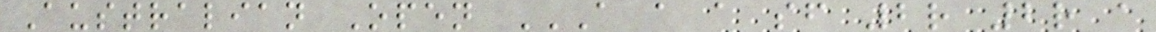Australian Open A A A SF 2R 2R A
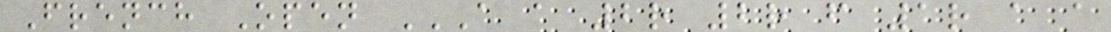French Open A A 2R 2R F 1R A A
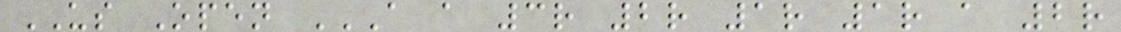US Open A A 3R 2R 1R 1R A 2R
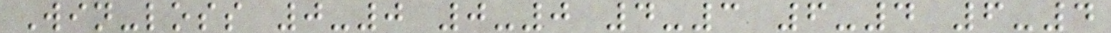Win-loss 0-0 0-0 4-3 6-4 6-4
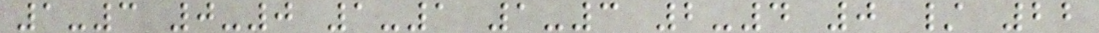1-3 0-0 1-1 1-3 2-4 0 / 22
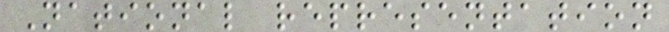National representation
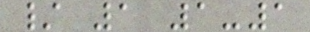/ 1 1-1
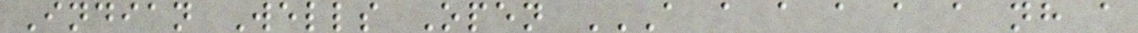Indian Wells Open A A A A A A NH A
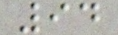94
